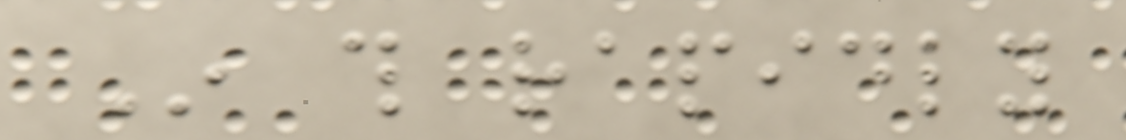In this rapidly
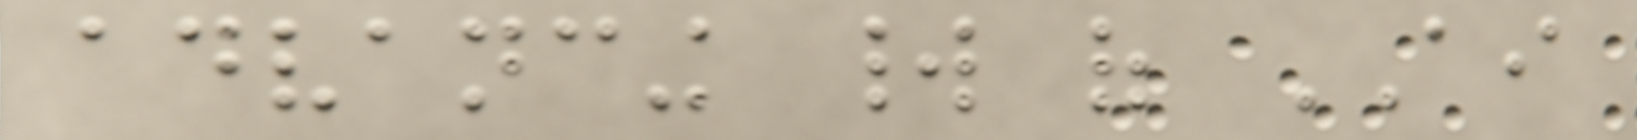advancing world of AI
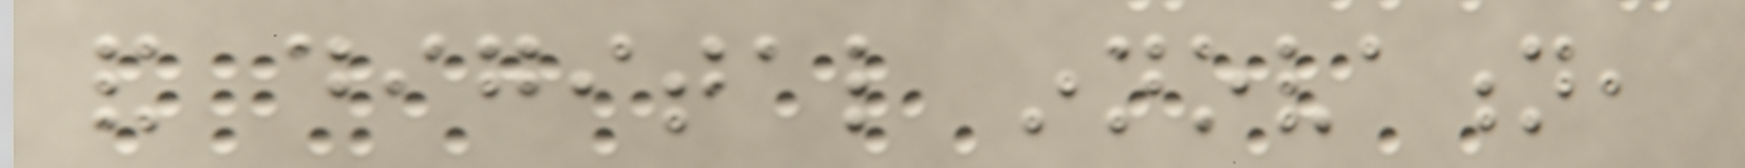and digital innovation,
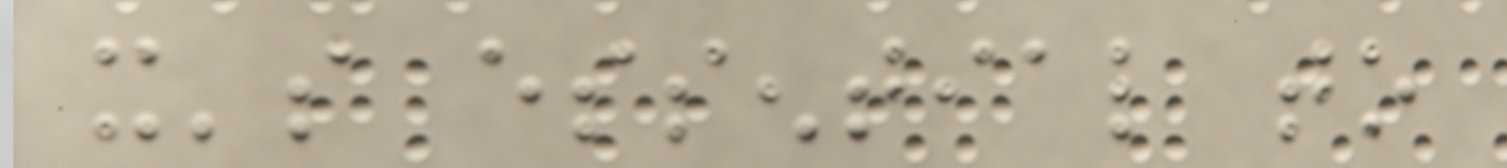it's essential to
